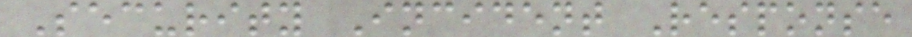Security Incident Response
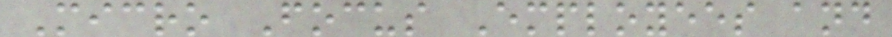Micro Focus Employees and
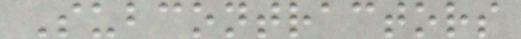Subcontractors
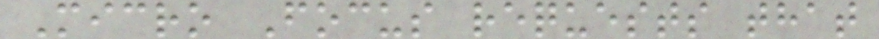Micro Focus requests that
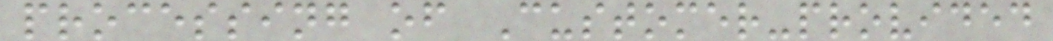processing of Customer-provided
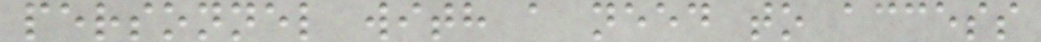personnel with a need to access
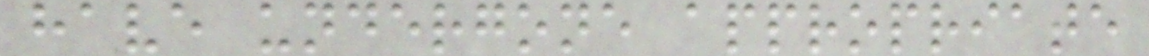have undergone appropriate
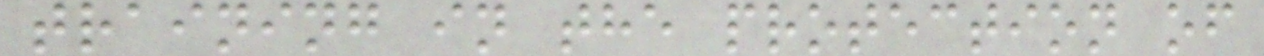training in the protection of
